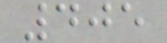405
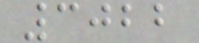3022
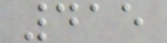415
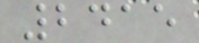2415
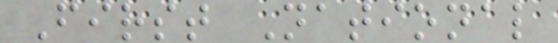First National
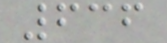636
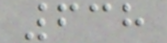638
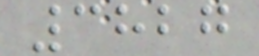3827
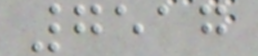7517
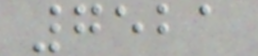7521
